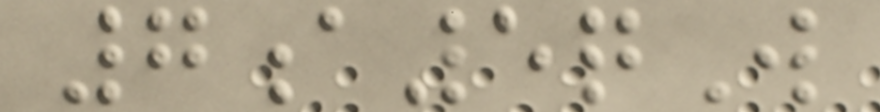7a5qW
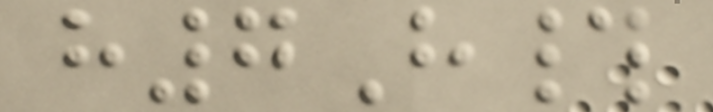h7H#
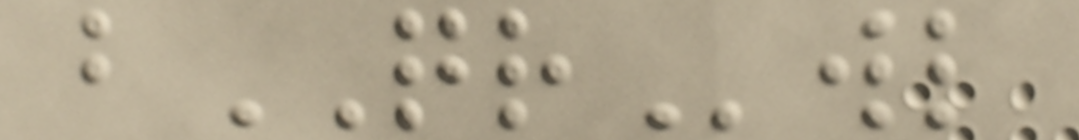bQRwl
